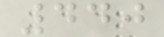440
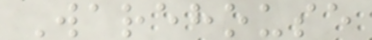Warehouse
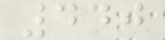440
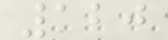120
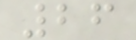26
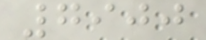7900
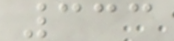333
